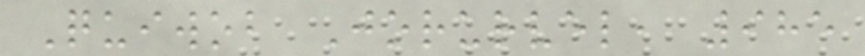Quiwob Jorurvel, 985
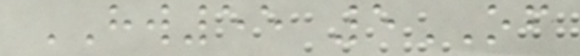HW55 5OF
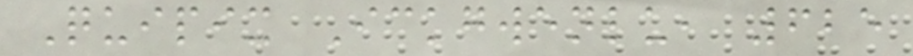Quipix Ickgwenlu, 625
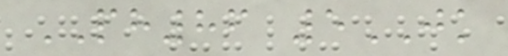PH86 5JK
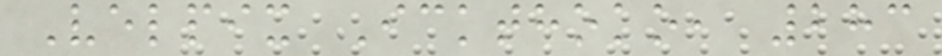Velpix Ickthoko, 283
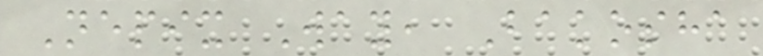Nepix Way, Bakosha
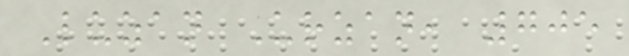Luzan Urzan, 705
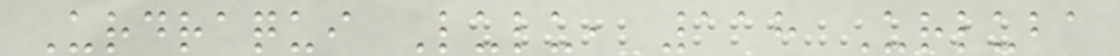Urdraqui Lulu, 118 Urluba
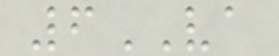6VA
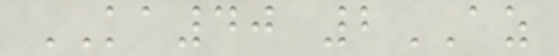KA40 2AZ
